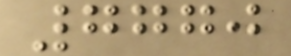7770
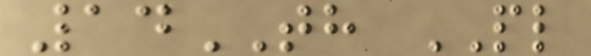14TH PL
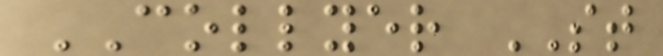COLLYER ST
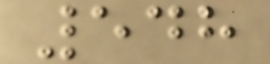548
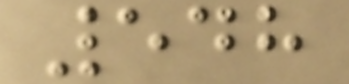548
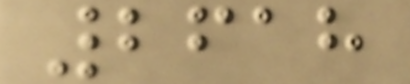2618
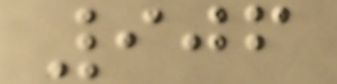906
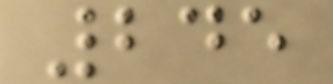245
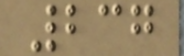237
